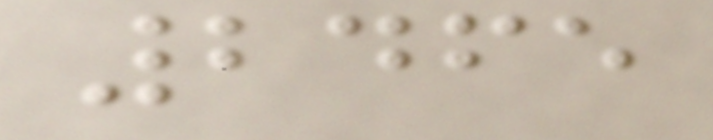2465
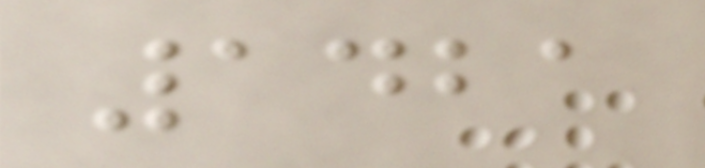1421
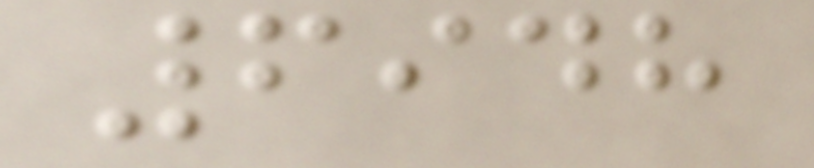6948
